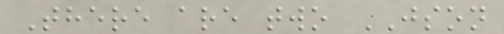There are two JSON
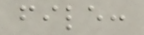file:
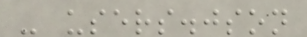- users.json
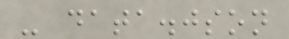- data.json
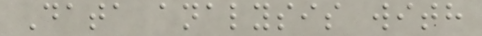Data analysis with
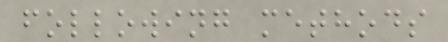following methods
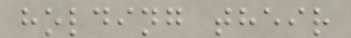holding their
